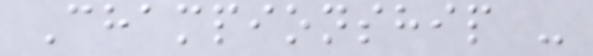Championship -
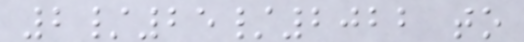2/25/2022 to
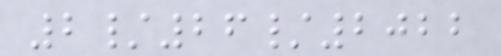2/26/2022
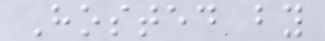Hosted by
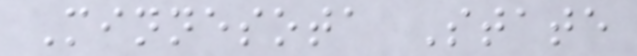Minnesota State
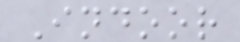Indoor
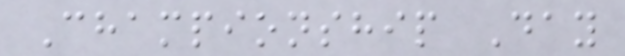Championship Day
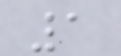1
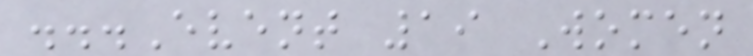...Event 19 Women
